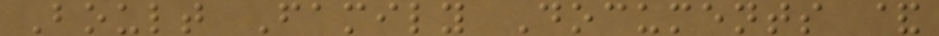Boult Family Documents &
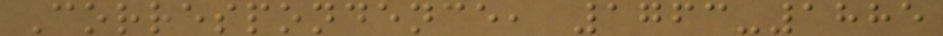Correspondence, 1763-1885
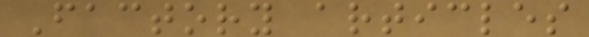Factory articles
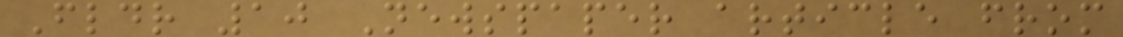Fldr 10 Newspaper article from
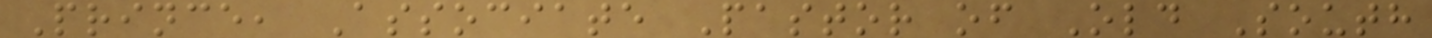Prince, Associate Pastor of Old South
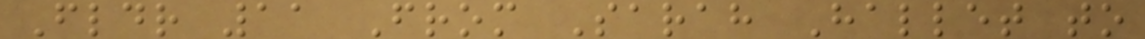Fldr 11 From Sarah Hallet to
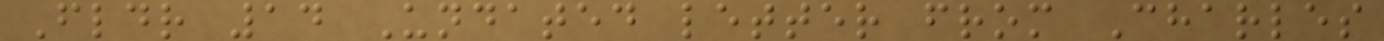Fldr 14 Undated letter from Charles
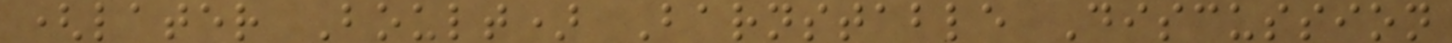(later Boult) Barnstable Discussion
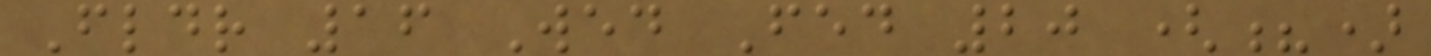Fldr 16 Wed Fed 20 (?)
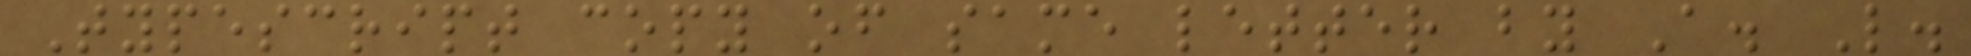Typescript copy of same letter by A. L.
